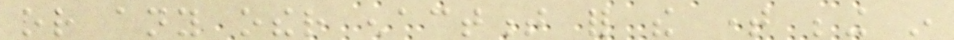or any other enactment for the time being in
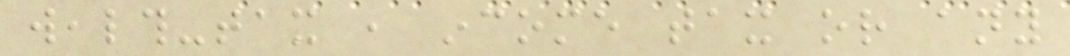wealth-tax , income tax or any
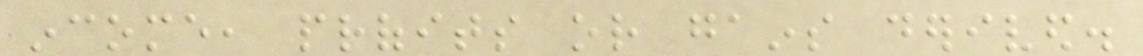income, profits or gains derived.
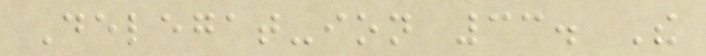Delegat-ion 33. The
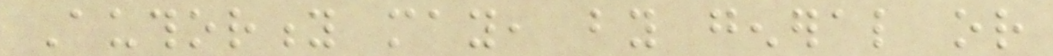Authority may, by general or
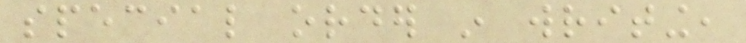special order in writing,
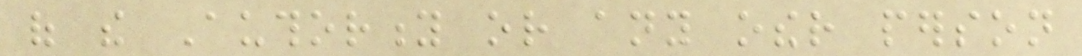of the Authority or any other person
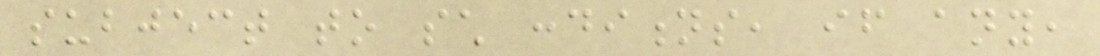subject to such conditions, if any,
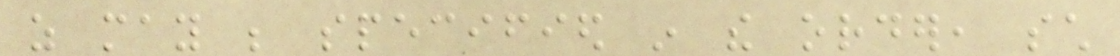as may be specified in the order, such
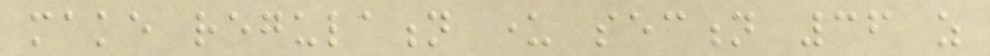make regulation under section 36 as
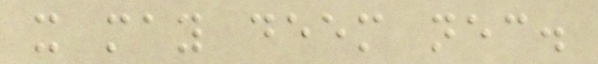it may deem necessary.
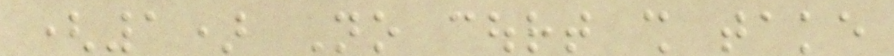(1) No court shall take
